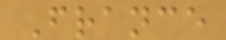France
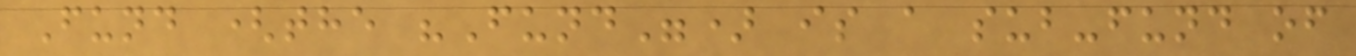Fund (the "Fund") is a sub-fund of
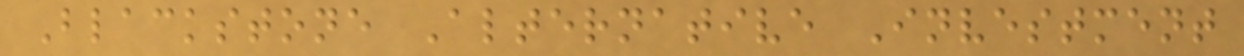Blackstone Alternative Investment
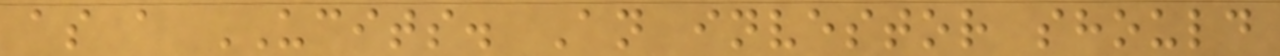as a UCITS. An investor should
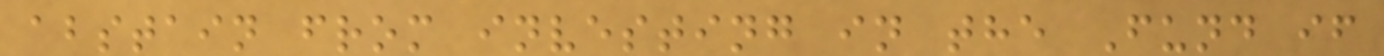abstain from investing in the Fund if
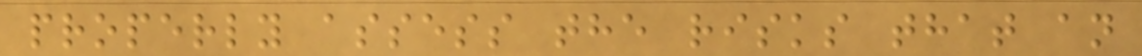properly assess the risks that an
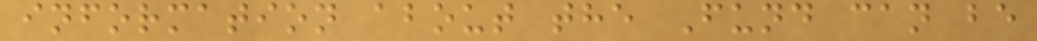information about the Fund can be
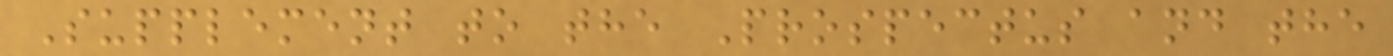Supplement to the Prospectus and the
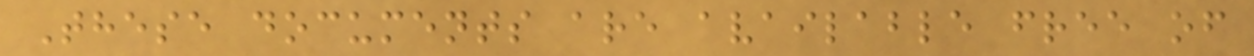These documents are available free of
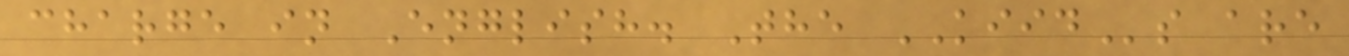charge in English. The KIIDs are
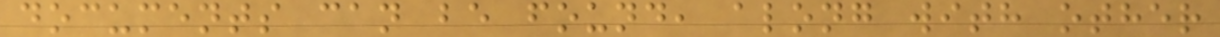documents can be found, along with other
